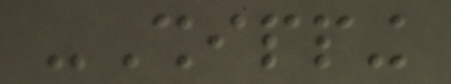-Shipping
